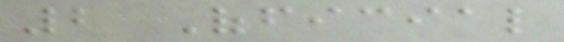2 Official
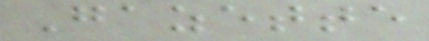Gazette
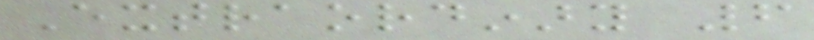Extraordinary 6
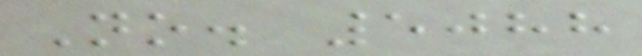No. 5088
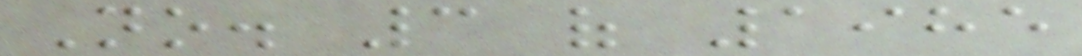No. 3 of 1985
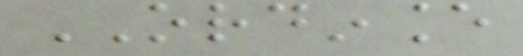ORDINANCE
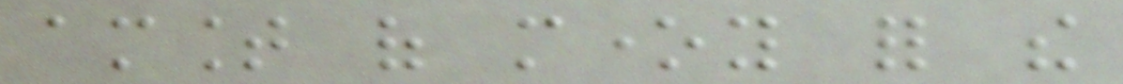amount of money for the
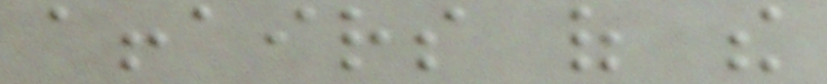affairs of the
